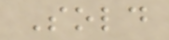Sold
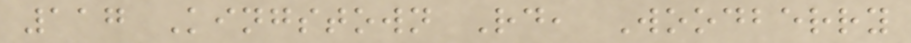117 Kingstown Rd, Woodberry
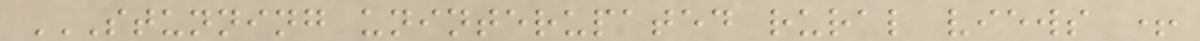STUNNING UNINTERUPATED RURAL VIEWS +
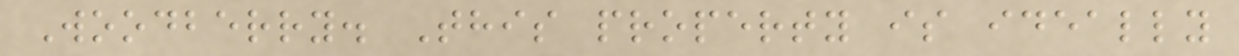Woodberry. This property is ideally
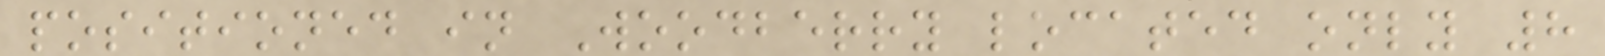positioned in Woodberry located only 8
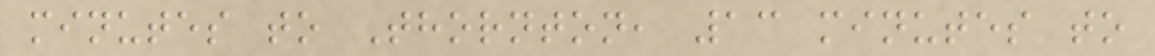minutes to Thornton, 13 minutes to
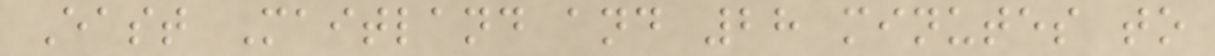East Maitland and 28 minutes to
